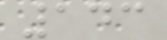143
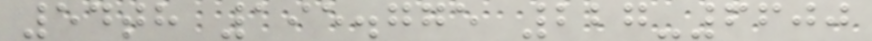54th 195.775 227-6600
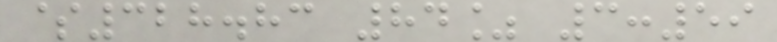$328.83 84% 3:59
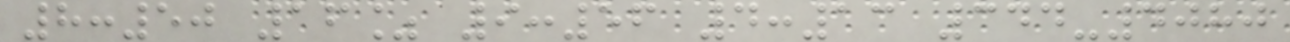8:50 16% 9:56 4:13 344-4080
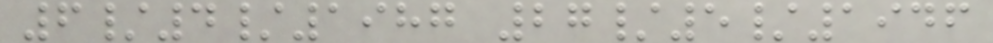6/4/1987 27/5/1946
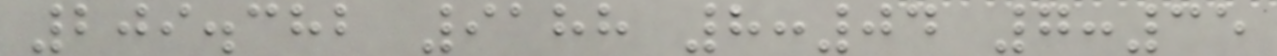209.382 9188 8:04 7:35
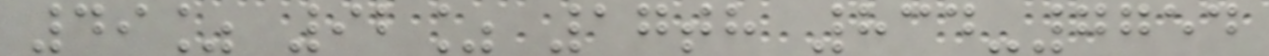49% 92% 17th 834-7754
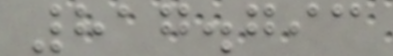817.793
